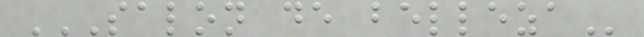SALON DE BELLEZA
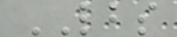LBS
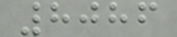8086
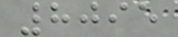8095
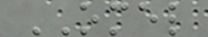OMEL
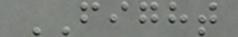FIGHT
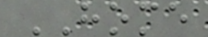HOME
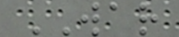WAR
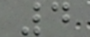4
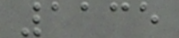1135
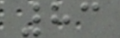83
